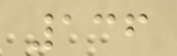136
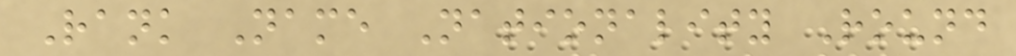Rank Name Nationality Round
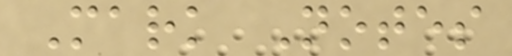Mark Notes
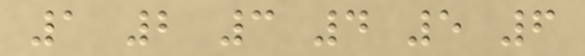1 2 3 4 5 6
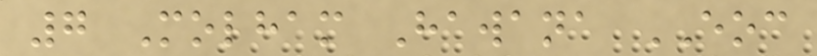7 Molham Hawana EOC
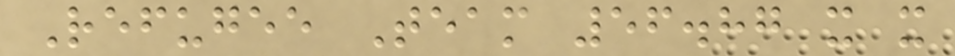Refugee Team 56.87 x x
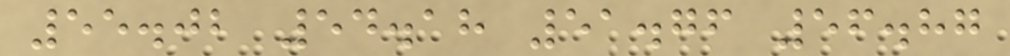55.02 54.18 51.76 56.87
